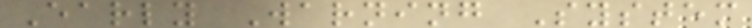Early Warning System
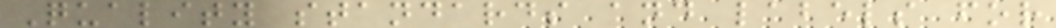Quality standards and labels for
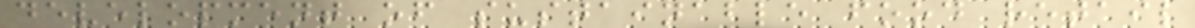development of sustainable food retail
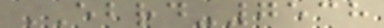EBRD-7538
